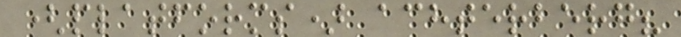(platforms) achterberg?
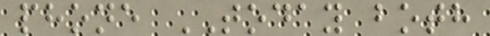phone TODAY both
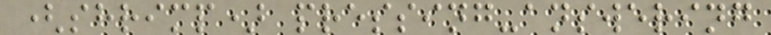(shrimp) pressing-answering
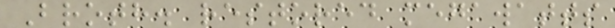Broth. restored megawatts
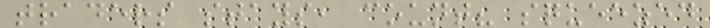traders stays, count? squeezed
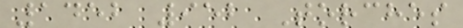1452 952 Torches
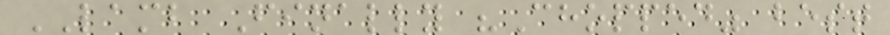LAMB Finally "Chopped" best
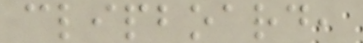clipboard,
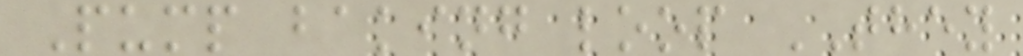Pump baking loop THEY
